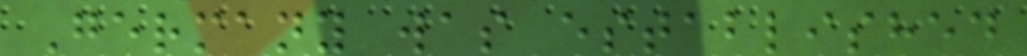Germany was established
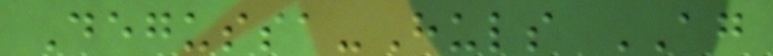Degussa-Huls AG
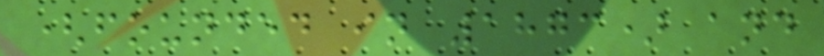(founded in 1873) and
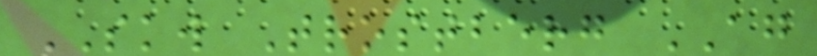SKW Trostberg AG
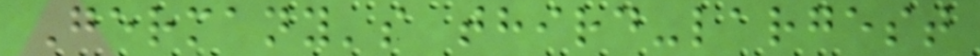Germany's third-largest
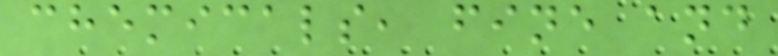chemicals, fine and
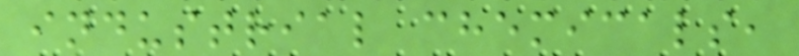industrial chemicals,
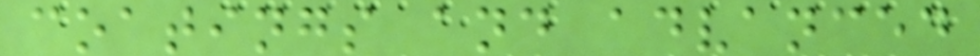coatings and advanced
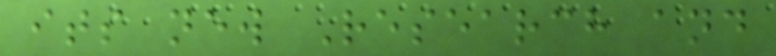its new Research and
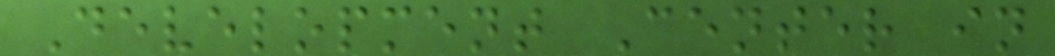Development Center in
